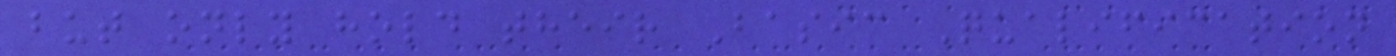but only hold their Basic Qualification
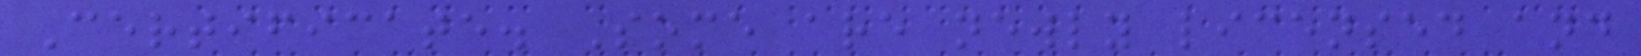Certificate. Some are newly licensed and
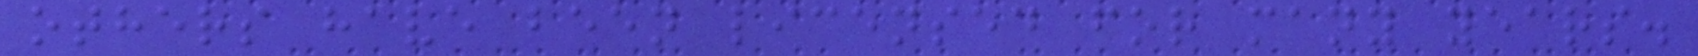others have been licensed for many years.
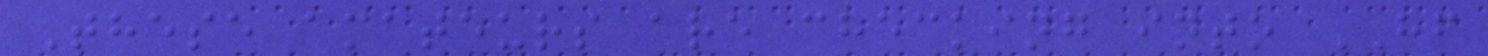These amateurs are checking into HF
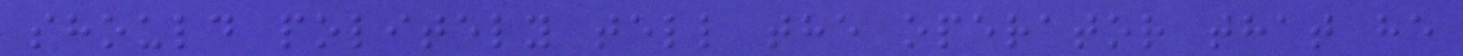should politely tell the operator that he
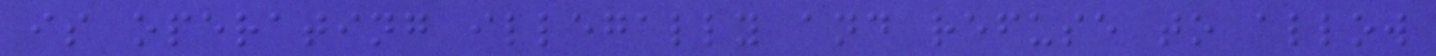is operating illegally and refuse to allow
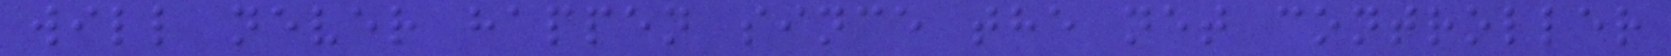will never happen since the net controller
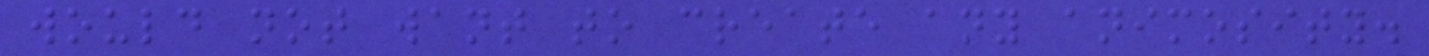would not want to create any animosity.
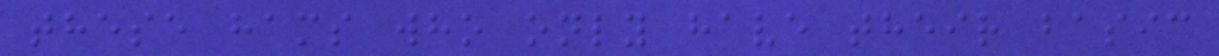these hams who only have their basic
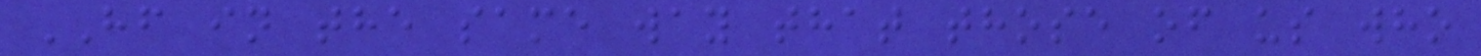HF in the same way that those of us who
